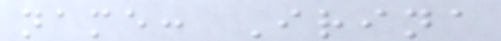name: Irina
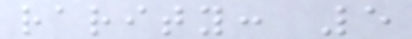rarity: 5
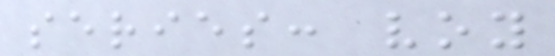series: voy
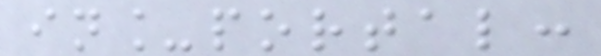in_portal:
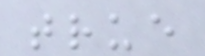true
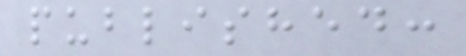published:
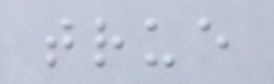true
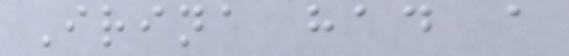Irina had a
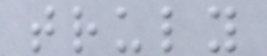truly
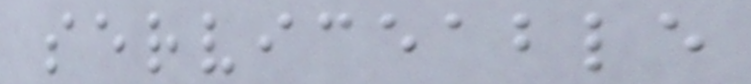serviceable
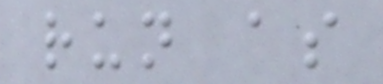run as
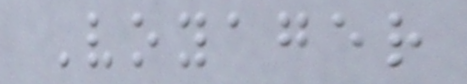Voyager
